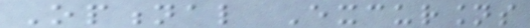Optional Excursions
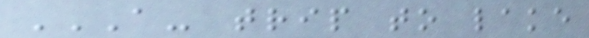A- TRIP TO LAKE
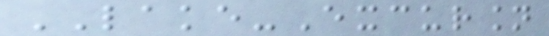LAKE-Excursion
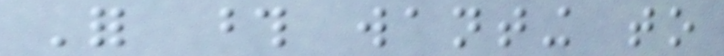For those wanting to
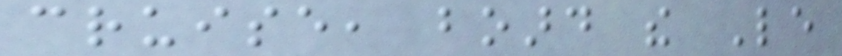cruise, board the Le
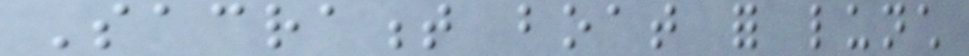Sacrament boat for lunch
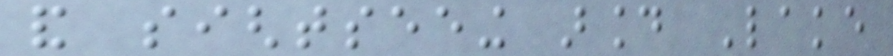and sightseeing around Lake
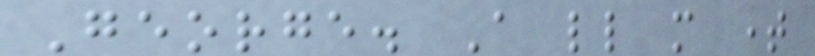George. A little more time
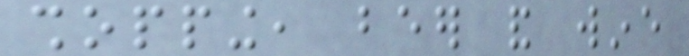shopping, beer and wine
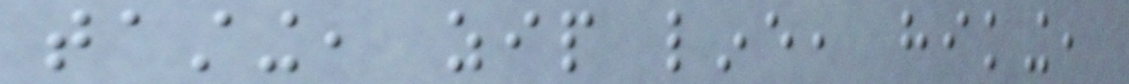tasting, zip line, hiking,
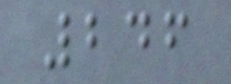246
